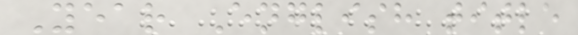Year English title
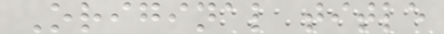Original title
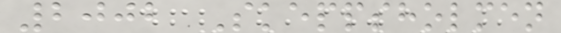2002 Skeppsholmen
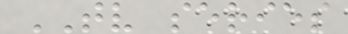TV series
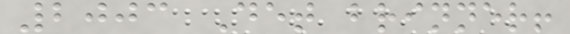2003 Det brinner!
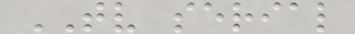TV serial
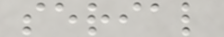serial
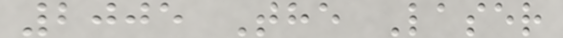2005 The Laser
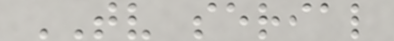TV serial
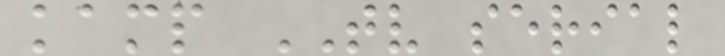kamp TV serial
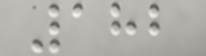182
